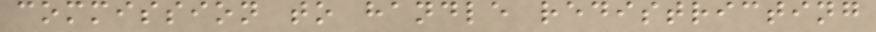commission to handle redistricting
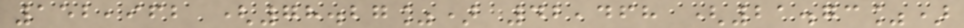152,962 (78.27%) 42,468 (21.73%)
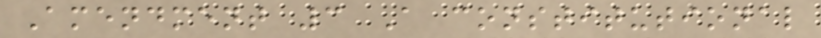Amendment 3 A constitutional
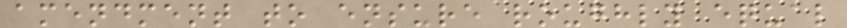amendment to ensure roughly equal
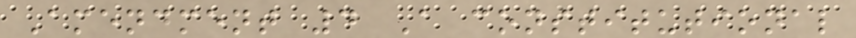Amendment 4 A constitutional
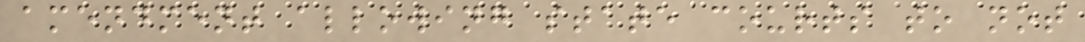amendment allowing state courts to not
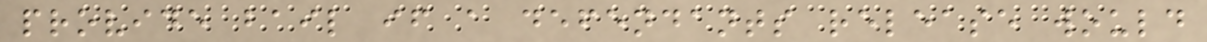provide bail if a defendants release would
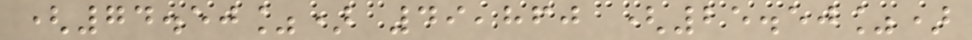(74.50%) 49,860 (25.50%)
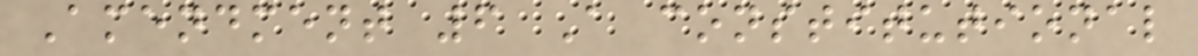Amendment 6 A constitutional
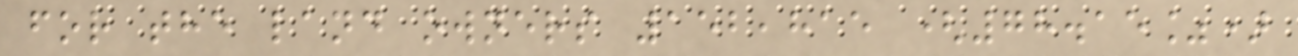for the land owners 152,815 (78.15%)
